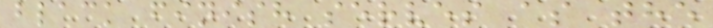black finish serves as the
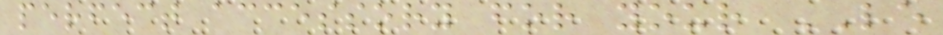perfect accessory for your LE
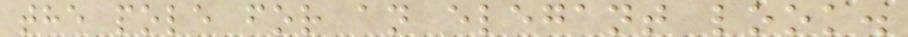the pole for an elegant look.
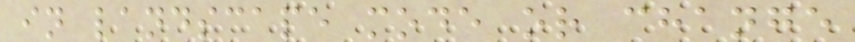in landscape mode or change
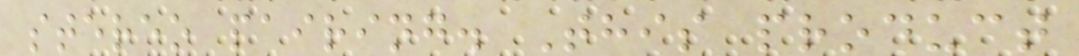stereo pairing. This product
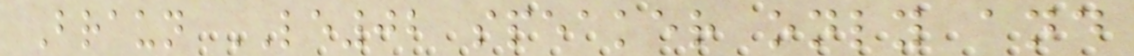Braun LE02 speaker only and
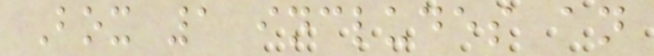Box 1 includes an
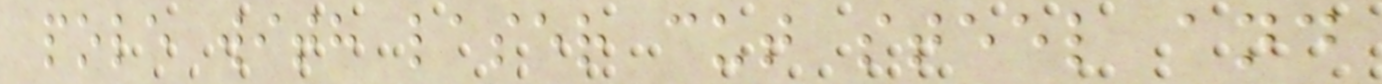pole with laser cut steel and
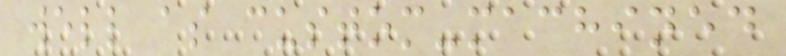well as custom-machined
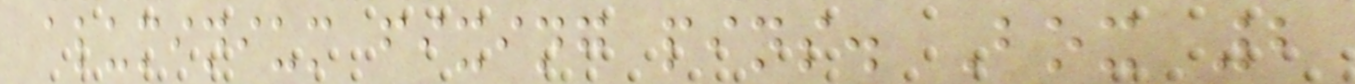aluminium fixing pins. Box 2
